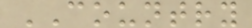COUNTRY
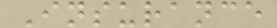Insurance
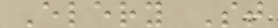Elery St
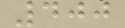400
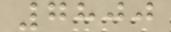7800
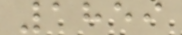1859
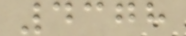4378
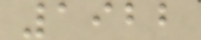1922
